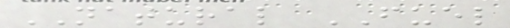NATURAL FUEL
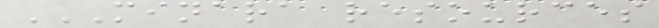MINARA RESOURCES
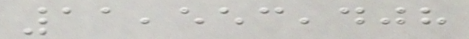11,553,408
